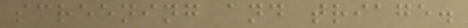screening and triage.
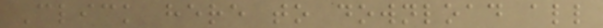Click here to download all
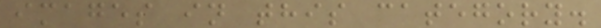images in this category.
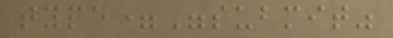type="submit"
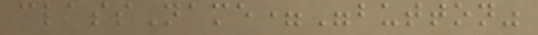className="button"
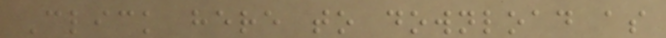Click here to download as
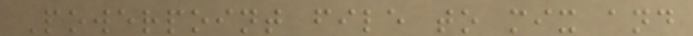Powerpoint file to mix and
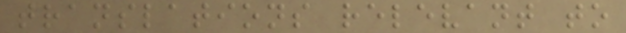translations relevant to
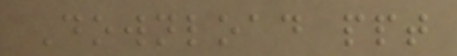Download ppt
